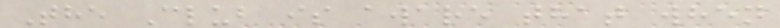The Club is aware that when
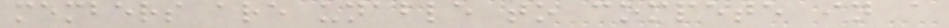members are unable to compete in a
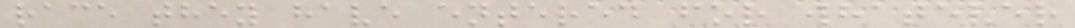race they have entered for whatever
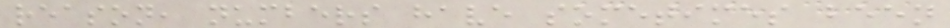reason, numbers have sometimes been
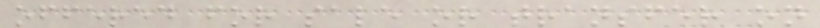offered for sale or transfer on
